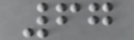67
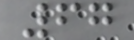67
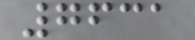7631
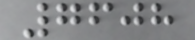7608
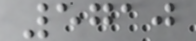5710
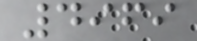4969
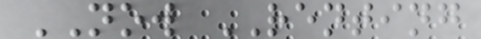NOW RENTING
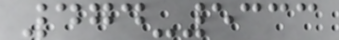474-5333
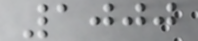1000
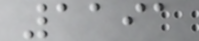1191
